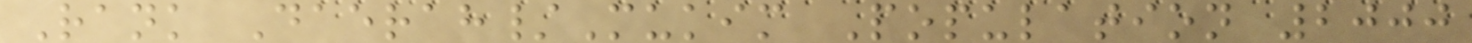Rank Daerah/Mukim Population 2000
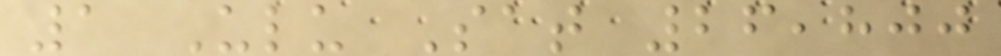1 Ulu Sat 26,800
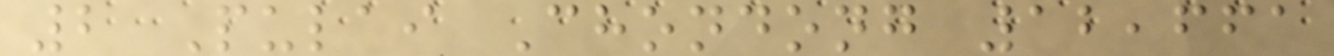2 Pulai Chondong 12,661
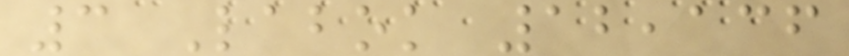3 Labok 12,136
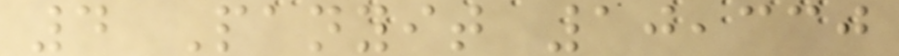4 Panyit 10,330
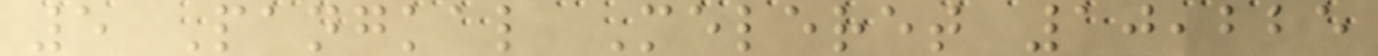5 Pangkal Meleret 10,225
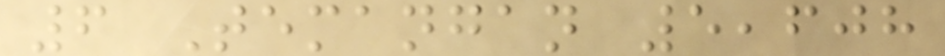6 Temangan 5,608
